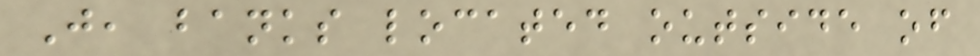J, banks located outside of
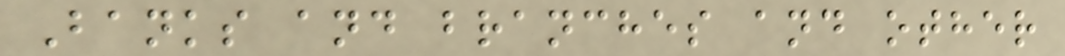Banks and branches and other
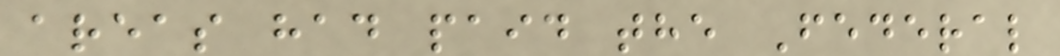areas had paid the Federal
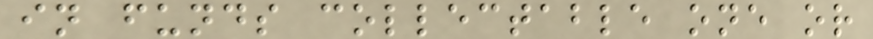in funds collectable one or
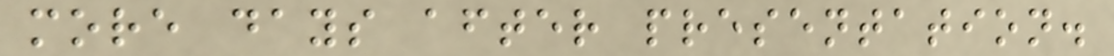more days after presentation.
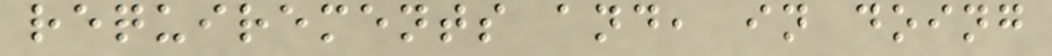requirements and, in doing
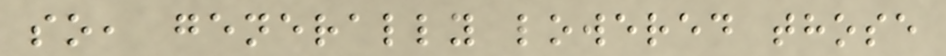so, generally lowered those
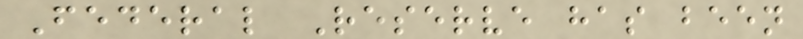Federal Reserve has been
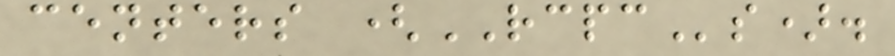centers (RCPCs).
